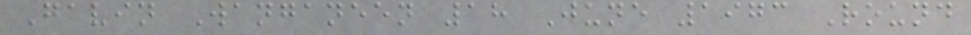Gavin Wanganeen 18 June 1973 Round
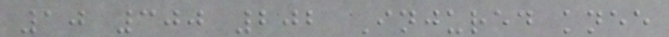10 300 202 Injured knee
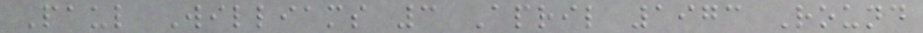Paul Williams 3 April 1973 Round
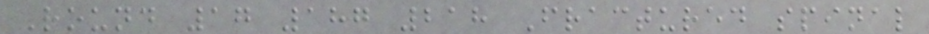Round 17 187 218 Fractured spinal
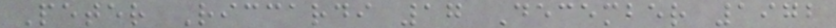Peter Riccardi 17 December 1972
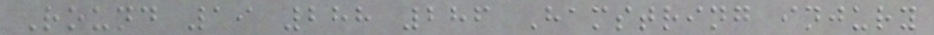Round 19 288 286 Hamstring injury
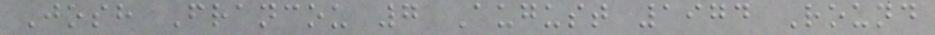Josh Francou 7 August 1974 Round
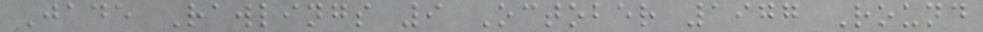Jade Rawlings 9 October 1977 Round
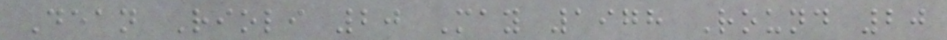Dean Rioli 20 May 1978 Round 20
